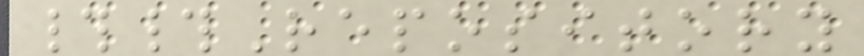##Repository
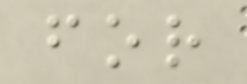for
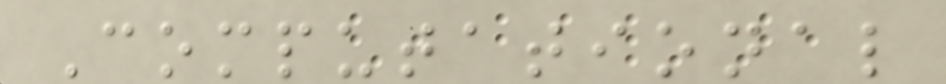Computational
